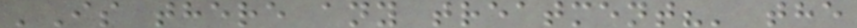'Is there any treatment?' the
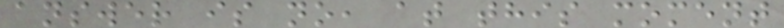answer is no, at this moment
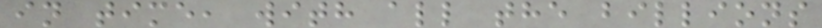in time, with all the billions
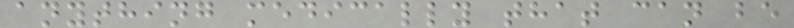anything medically that can be
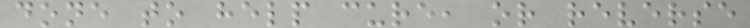done to help cure, or reverse
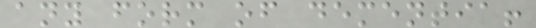any form of dementia!
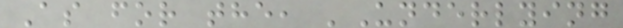As for the, 'Underlying
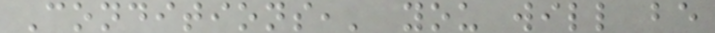Conditions,' you will be
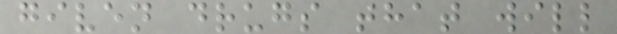given drugs that will
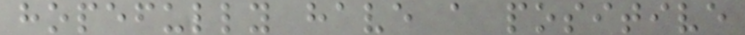hopefully have a positive
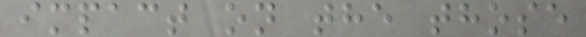impact on the those
